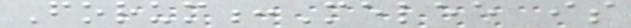Forum:Melee is
